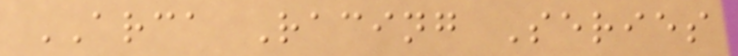ARCA Racing Series
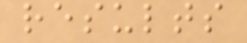results
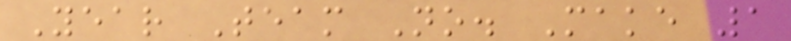Year Team No. Make 1
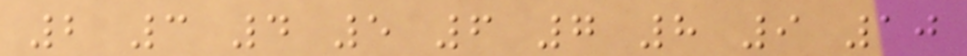2 3 4 5 6 7 8 9 10
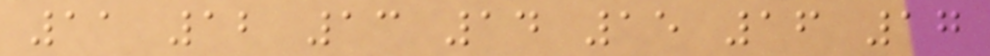11 12 13 14 15 16 17
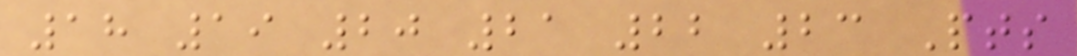18 19 20 21 22 23 Pts
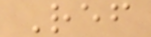Ref
